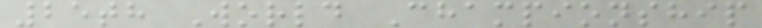25th World Championship
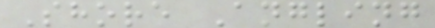Shore Angling
